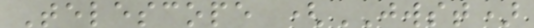Telescope (JWST)
